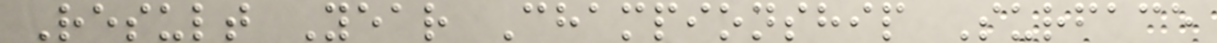Result Year Championship Surface
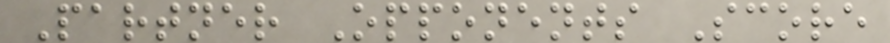Partner Opponents Score
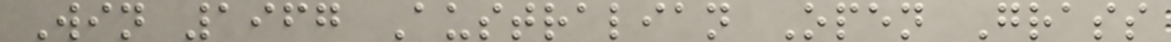Win 1967 Australian Open Grass
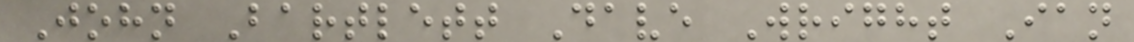John Bartlett Dave Wright Ian
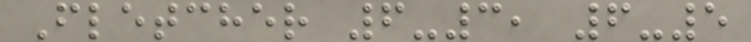Fletcher 6-3, 6-5
